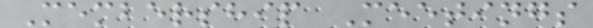Membership Meetings
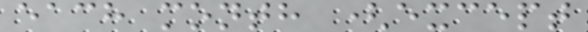each month (except
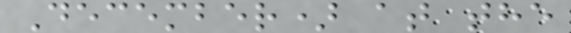December) at the
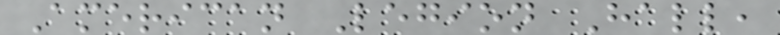American Legion Hall,
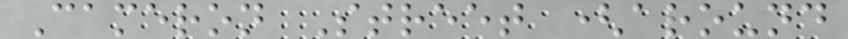Cameron Street (around
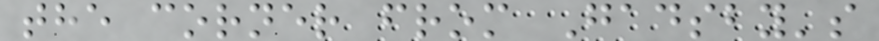the corner from Gadsby's
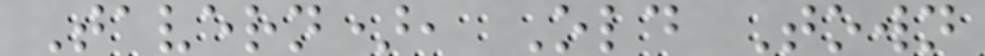Tavern), Old Town
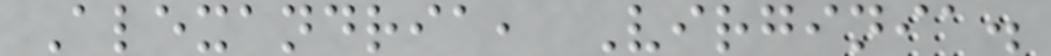Alexandria, Virginia.
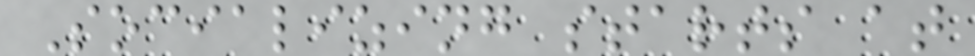Socializing starts at
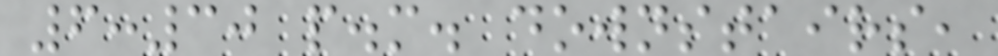6:30 p.m. downstairs,
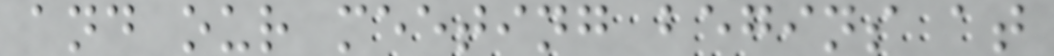and our meeting begins at
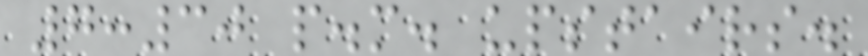7:30 p.m. upstairs.
